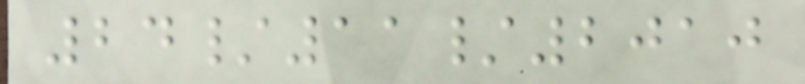24/11/2010
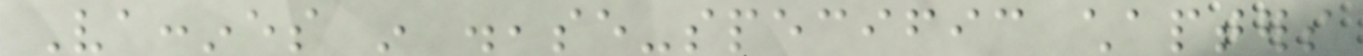Vaccines in disease-specific chapters
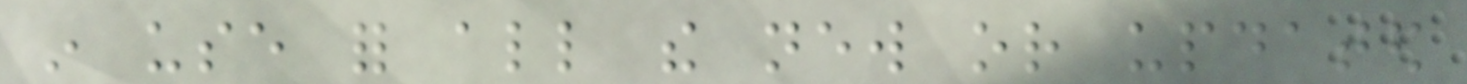in use for all the new or updated
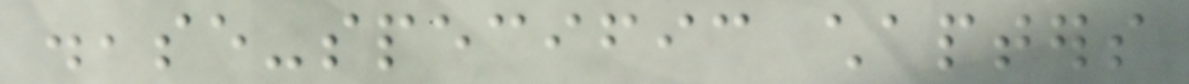disease-specific chapters
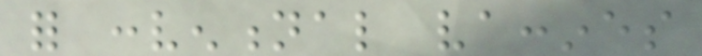for conventional vaccines
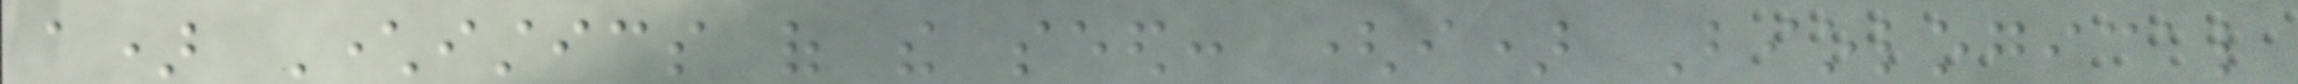a) Characteristics of the seed: (i) Biological
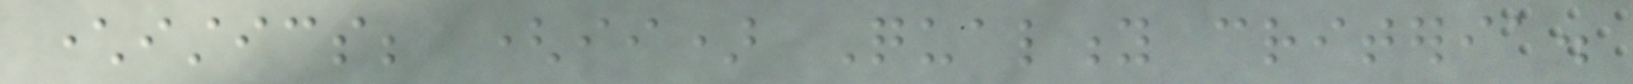characteristics; (ii) Quality criteria.
